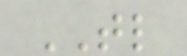TL
